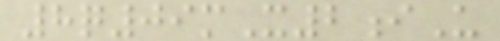8q09mX2iU
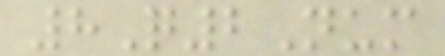8Q2Num
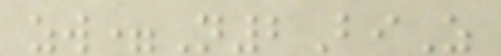zw=N2BiZ
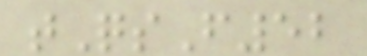tQsF52
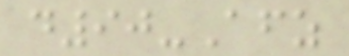d90-Afz
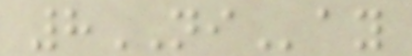8NIay
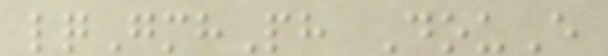lqGmhPh DouE
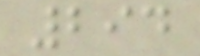294
